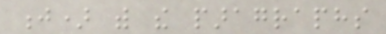j) with the paragraphs
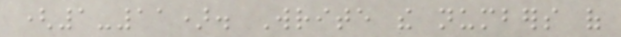(1-11). Write the numbers of
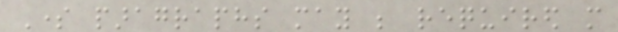Some paragraphs may be required more
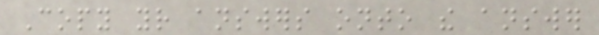Copy your answers onto the answer
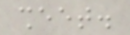sheet.
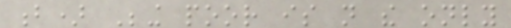b) Being poor is not the only
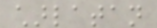charlatan
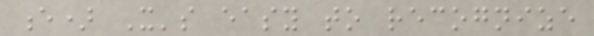e) It's easy to recognize
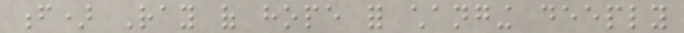f) Ray of hope for changing deeply
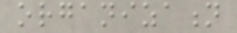organization
